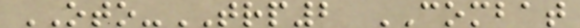OTO-TRP2 COMBAT
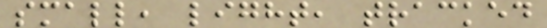small, light, tracked
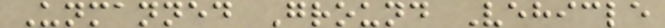Unmanned Ground Vehicle
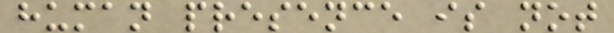human presence is not
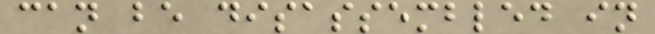can be disassembled in
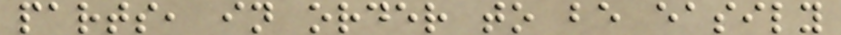parts, in order to be easily
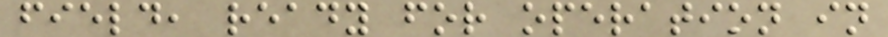field, ready for operation in
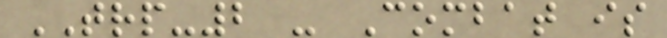TRP-2 - Combat is
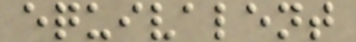equivalent
